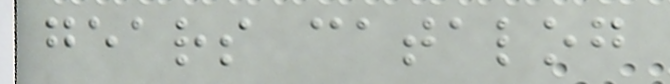gears catalog
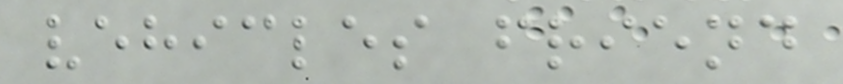vehicles friend
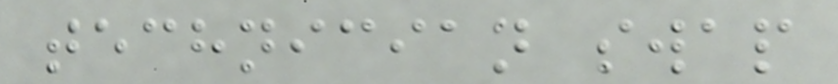technician swap
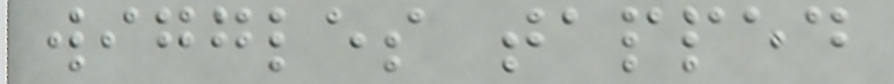wiggles tapped
